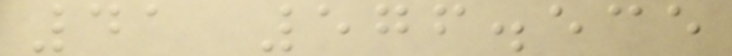41 576.535
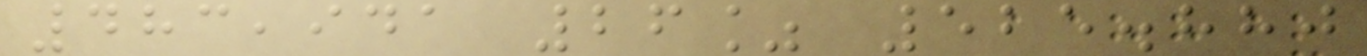483,941 26% 525.880
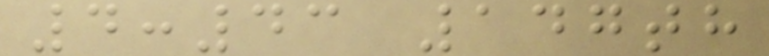4:43 147th
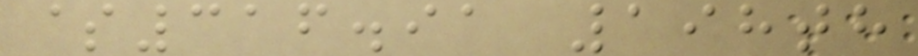$316.91 198th
